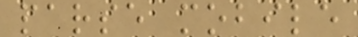parse mobile
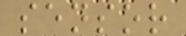sensor
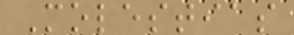Molestias
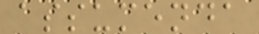assumenda
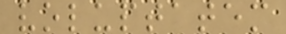voluptatem
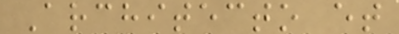Architecto et
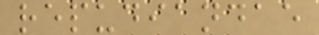repudiandae
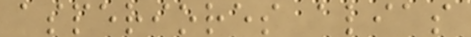asperiores alias
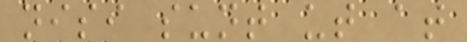nisi sunt ut at
